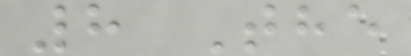8 The
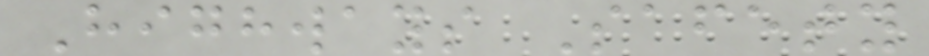Highways Safety
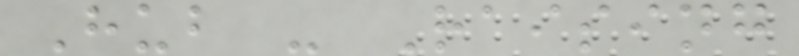Hub - Raising
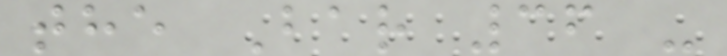the Bar 36 -
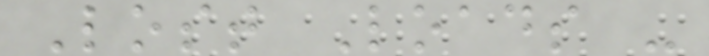Lost Loads -
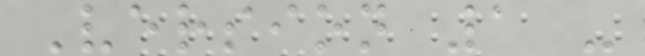Version 1 -
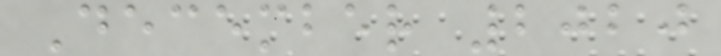December 2020
